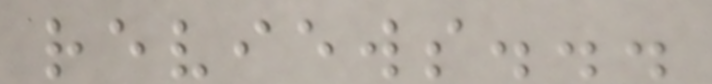reviews...
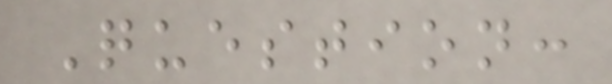Question:
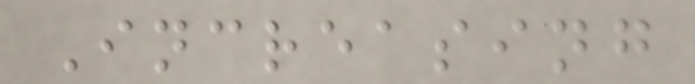Increasing
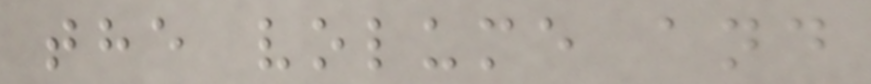the volume and
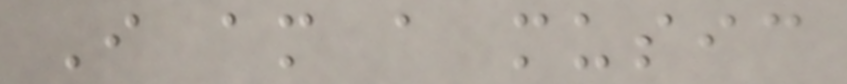I am a music
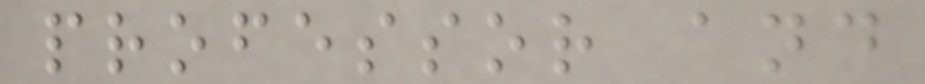professor and
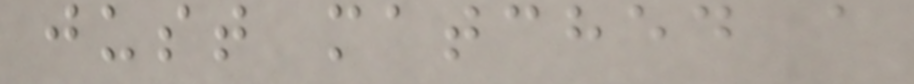just matched a
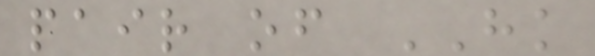pair of HK
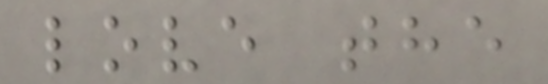love the
